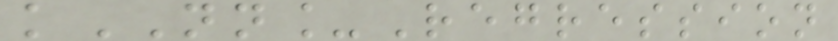kNN_Regression
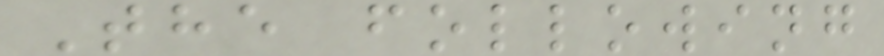The following
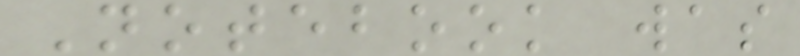Notebook was
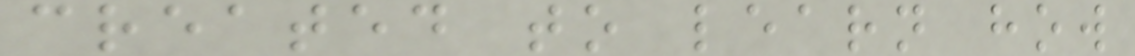created to learn how
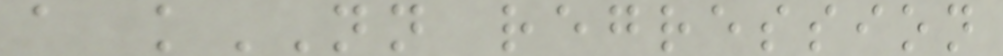a kNN regression
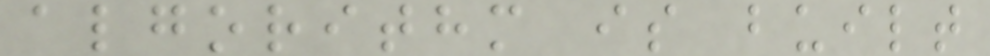algorithm is built
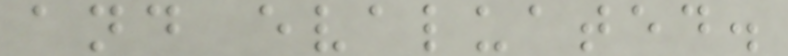and evaluated.
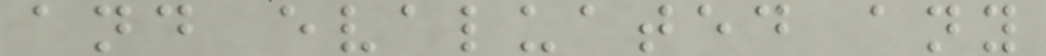and evaluated any
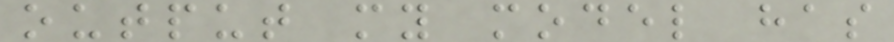output my model has
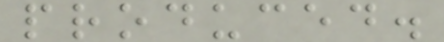produced.
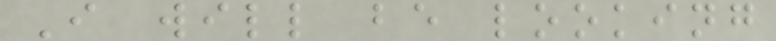I will be looking
